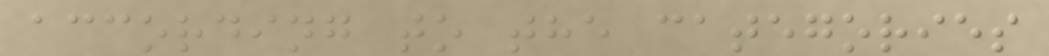according to the categories
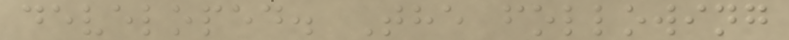developed. The following
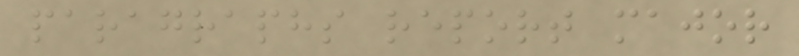paragraphs report major
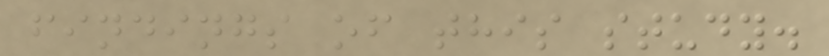findings of this study.
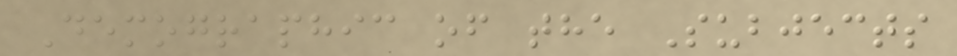Demographic of the Subjects
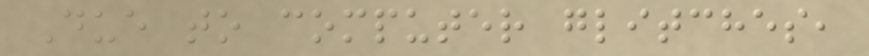Due to computer glitches,
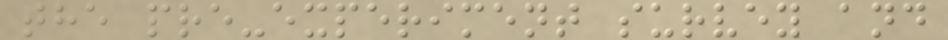the pre-experiment survey and
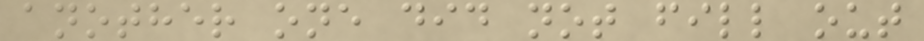another one did not fill out
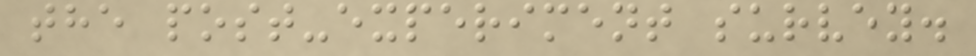the post-experiment survey.
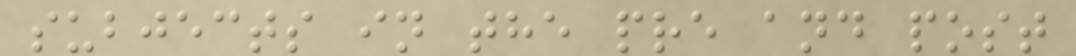subjects in the pre and post
